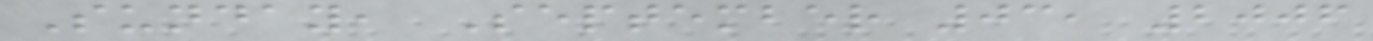Sunday, September 03, 2006
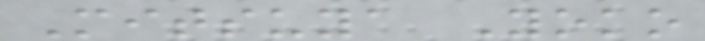Mitsuya Yoko
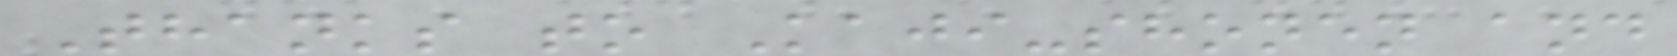Thanks to Kaji-shonen and
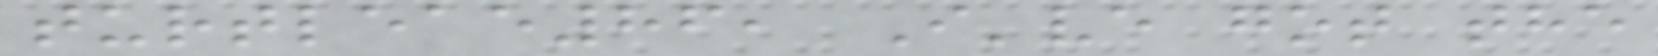turtleae86, I've got the
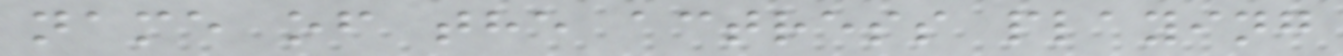name of the actress playing
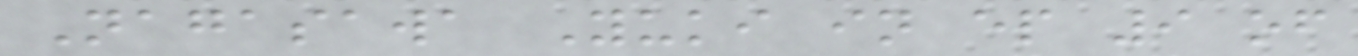Nagasawa Yuki in ep 9 of
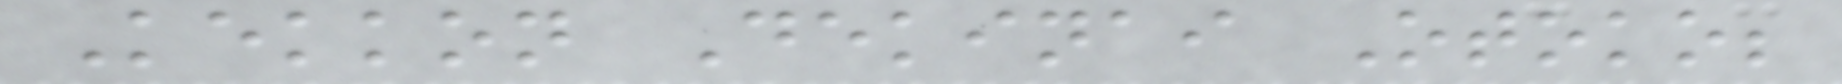Kekkon Dekinai Otoko;
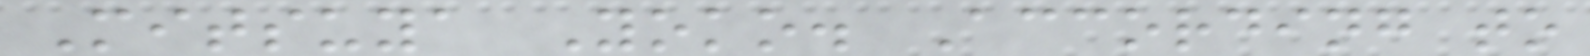Mitsuya Yoko. According to
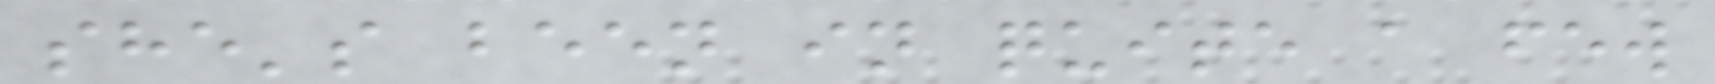she's been in quite a few
